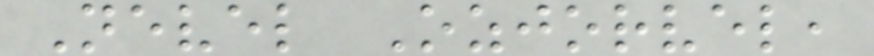Nevel Ozjorvel,
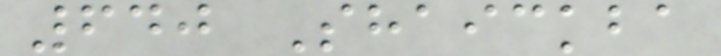640 Shaickba
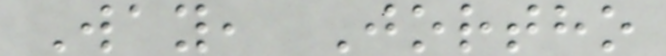Way, Jortho
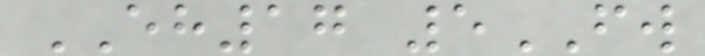EH17 5FW
